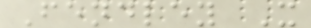Fendley X
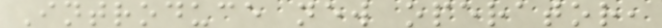Introduce new operator,
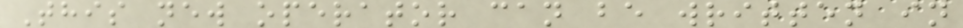This new operator can be written in
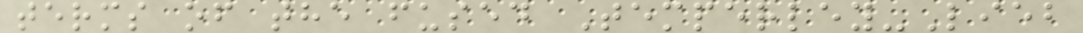terms of the fused Temperley-Lieb
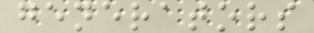generators
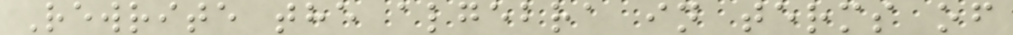Rewrite the algebra in terms of
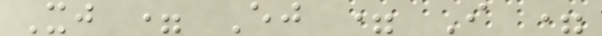Xj = Ej = I =
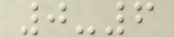0-6
